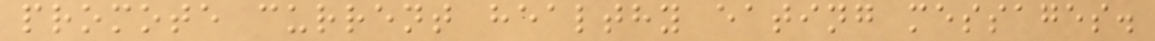promote current healthy eating messages.
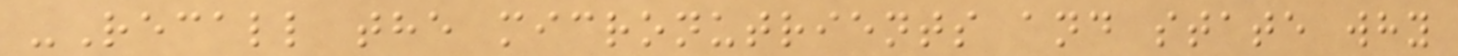-Recall the micronutrients and state why
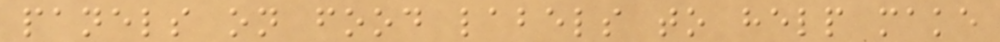panels on food labels to help make
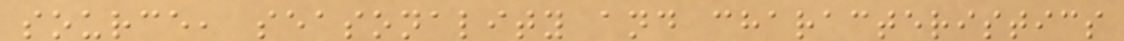source, seasonality and characteristics
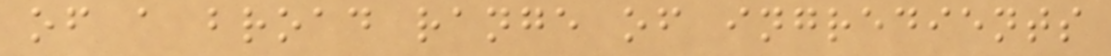of a broad range of ingredients
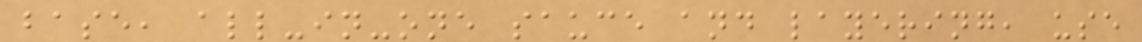base, all-in-one sauce and layering, use
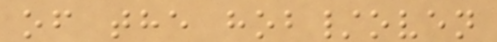of the hob/oven
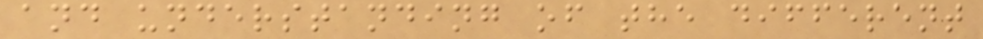and understanding of the different
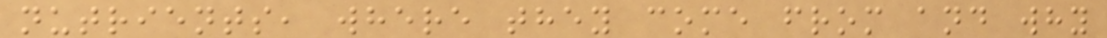nutrients, where they come from and why
